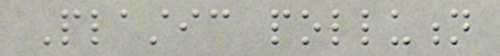Plastic pollution
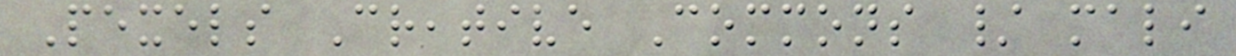Pexels Creative Commons / mali
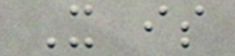It is
